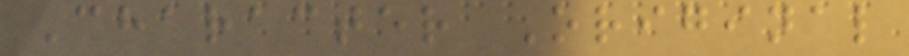Character Original
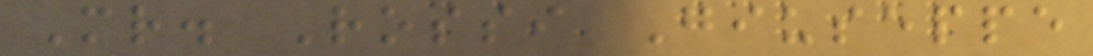Mr. Rossi Giuseppe
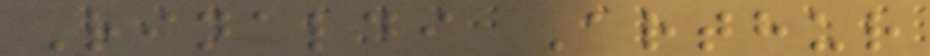Rinaldi Arthur
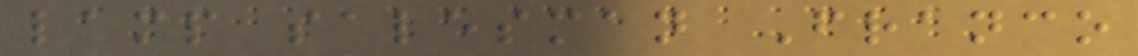lamp salesman Franco
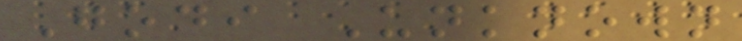Godi Unknown
